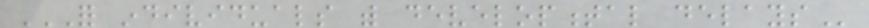FOR INDIVIDUALS WITH DEVELOPMENTAL DELAYS
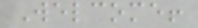Welcome!
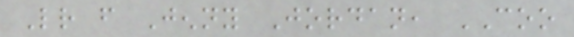Letter from Jenny Jordan, COO
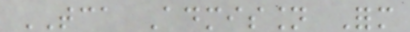TCA Admission Form
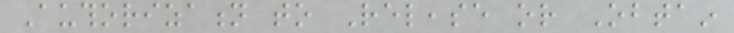Authorization to Release or Obtain
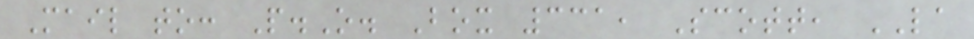Mail to: P.O. Box 331, Scott, LA
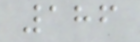186
